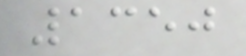1350
